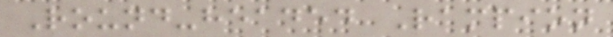Round-headed Rampion
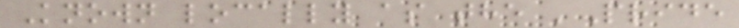Known locally as the 'Pride
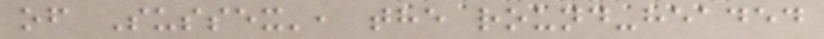of Sussex', the round-headed
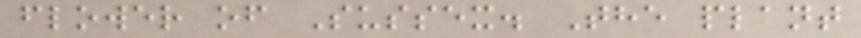flower of Sussex. The plant
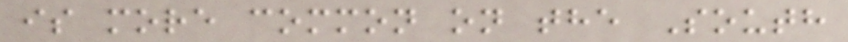is more common on the South
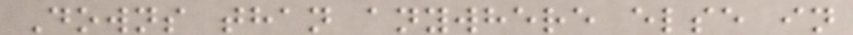Downs than anywhere else in
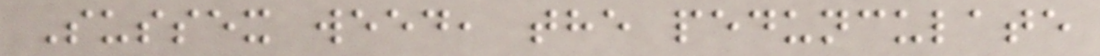Sussex weed, the pedunculate
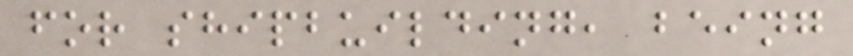for shipbuilding, being
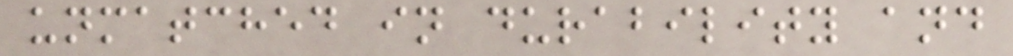unmatched in durability and
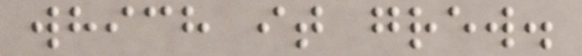which it grew.
